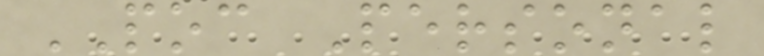POC Personal
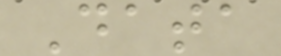Data
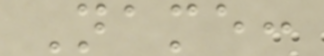Name:
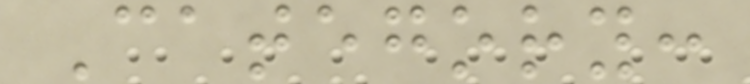Category:
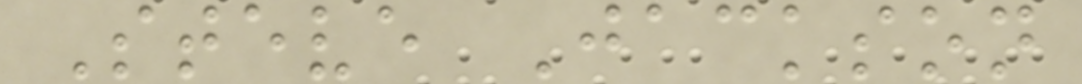Steve Jackson
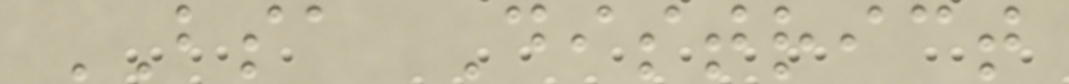BSA District
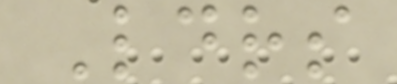Ldrs
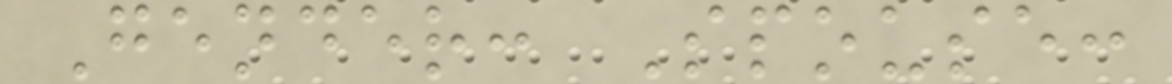Gender: Spouse:
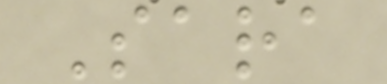Sara
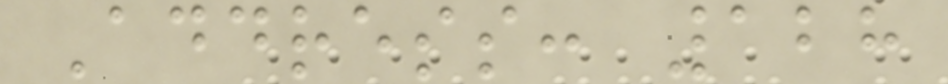Address: 128
